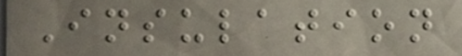Insulation
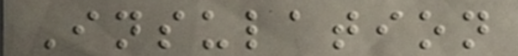Insulation
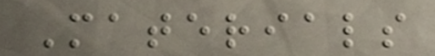Materials
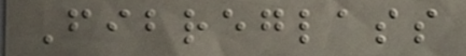Fibreglass
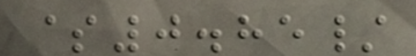$0.85/
